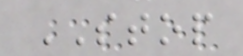STOP
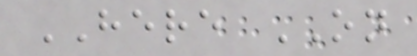HERE ON
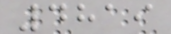4819
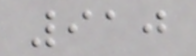910
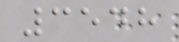3548
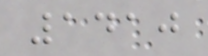1410
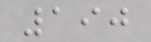190
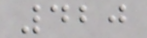420
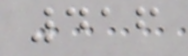416
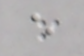e
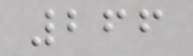266
